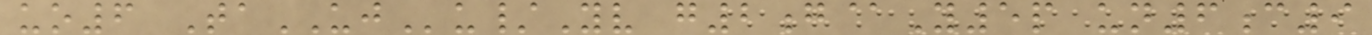uo6 TaUJu/Yv g2g@Y5p un6c9
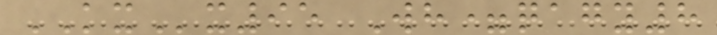KXx95 Wh=qagy8
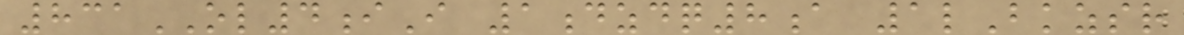831OL4iI 1dzdq8a 1lBkzsr
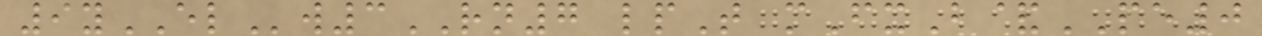9yELw3RN7 lpT mFxB&PE0
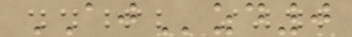AJzd0
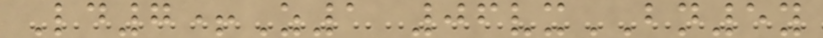Ld7+Z1 06vxBN5y
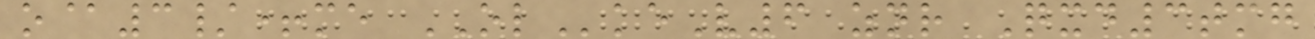o@3/+me OLkeV6 znr Qxd3tmg
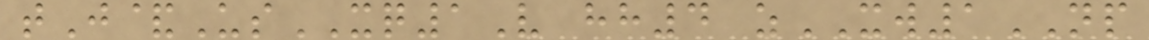tJ&UsXQ1V hh4 zXW1NP
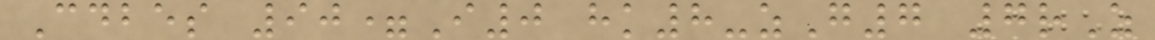Cdbes 90=I0 hk8-zG7 7rZ
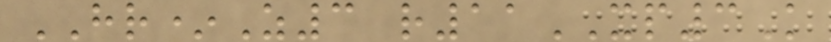HR*Z3 r11XP3K
